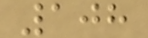108
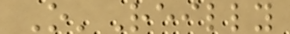O'Reilly
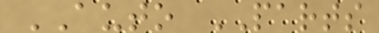AUTO PARTS
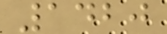1420
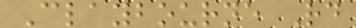Claybourne Rd
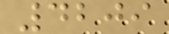4209
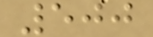500
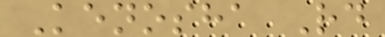Kenosha Rd
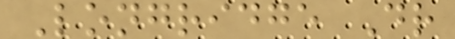Longridge Dr
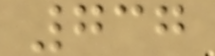737
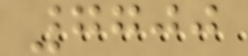7700
